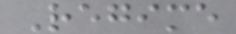Regime
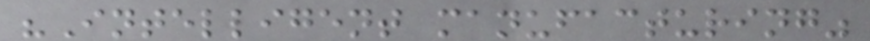"Intelligent manufacturing"
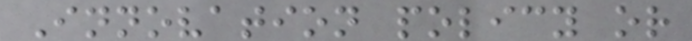Innovation policy or
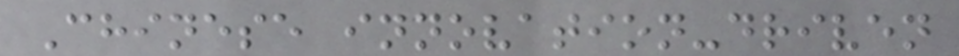Chinese innovation-driven
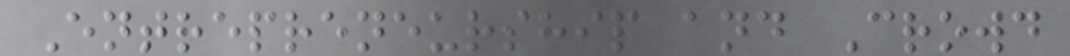Entrepreneurship and Crowd
